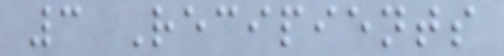3 Recipients
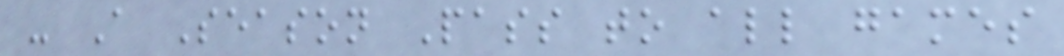- A Season Pass to all games
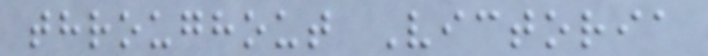throughout Victoria
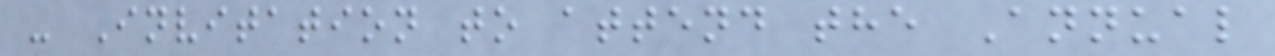- Invitation to attend the Annual
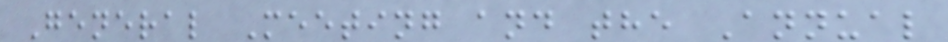General Meeting and the Annual
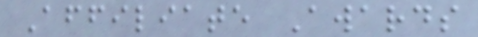Affiliate Awards
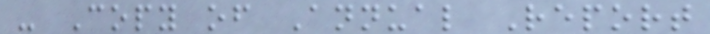- Copy of Annual Report
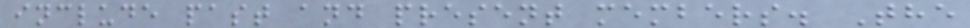include past and present members. The
